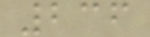236
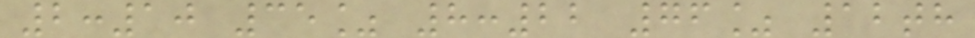2:10 35% 8:22 76% 12th
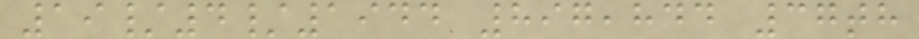19/4/1944 897,844 37th
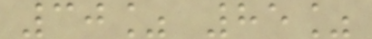30% 85%
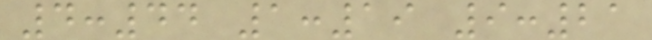4:44 1:19 9:21
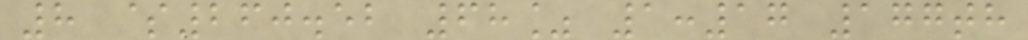8 $260.52 68% 1:17 177th
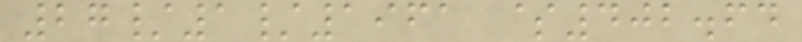27/1/1961 $402.64
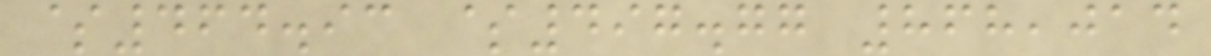$464.93 $497.77 868,014
